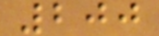200
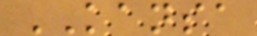KANSA
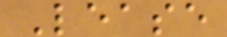Lease
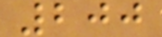200
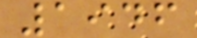1946
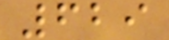629
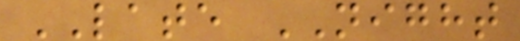LATE NIGHT
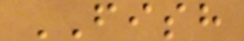FISH
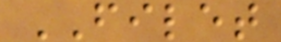FILET
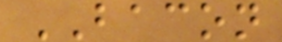BACON
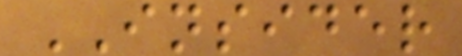INSIDER
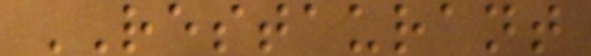RESTAURANT
